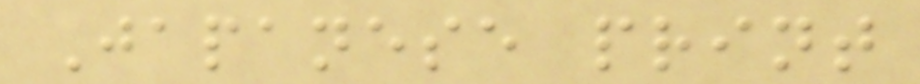Japanese print
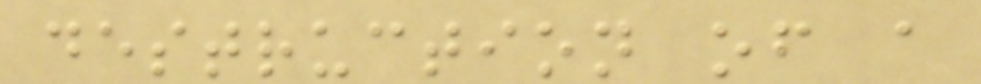destruction of a
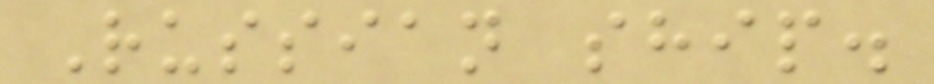Russian ship.
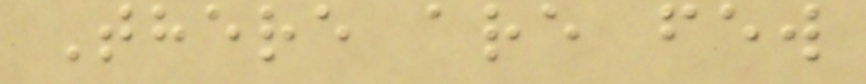There are few
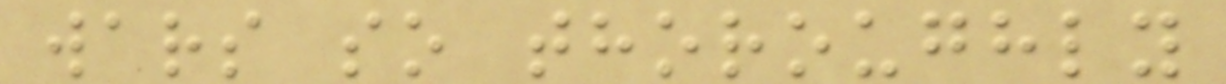wars so thoroughly
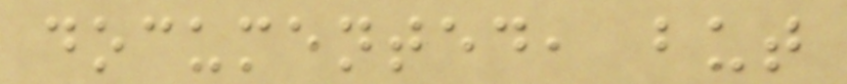documented, but
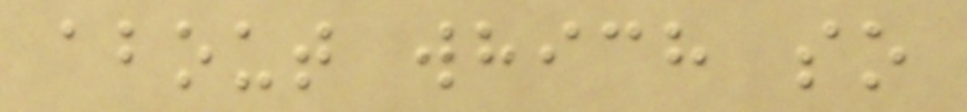about which so
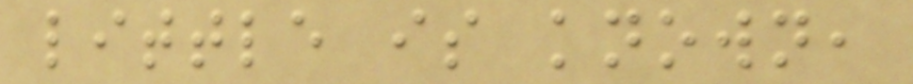little is known,
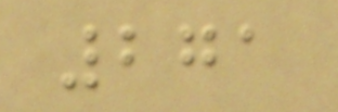271
